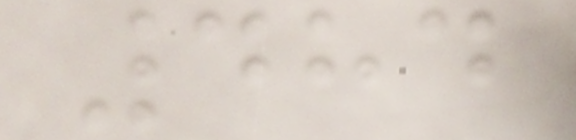484
